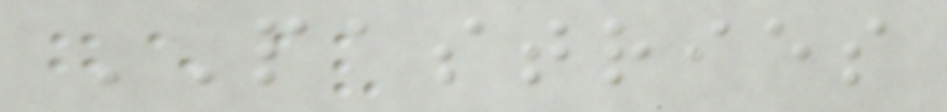PASTRIES
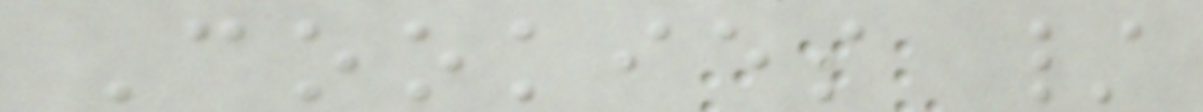Cookies /
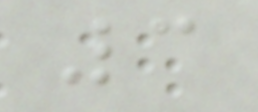3
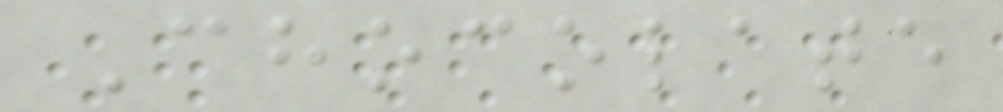Chocolate
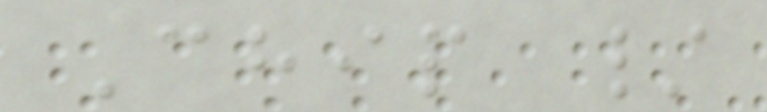Chip /
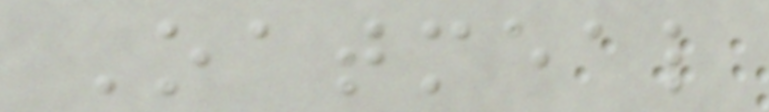Oatmeal
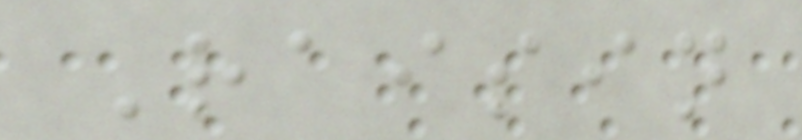Raisin
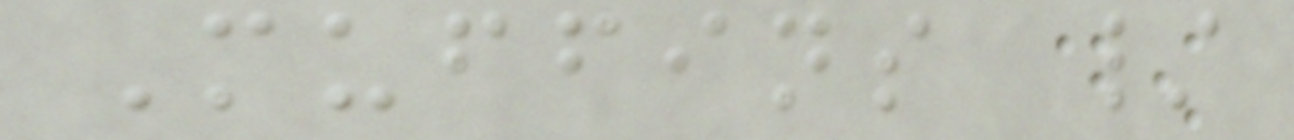Muffins /
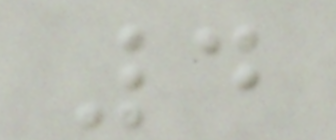4
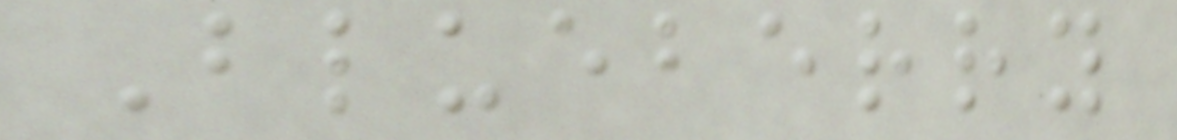Blueberry
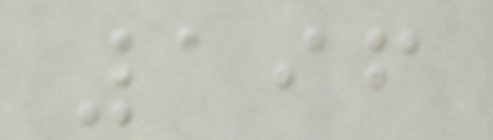196
